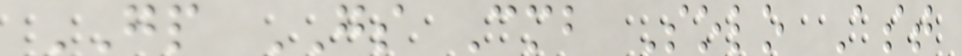GP GS Cmb Solo Ast
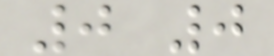0 0
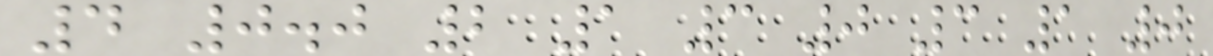4 0.0 2 1 3 0 3 1 0
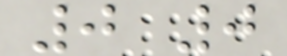0 0
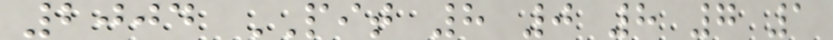2004 PIT 8 0 8 7 1
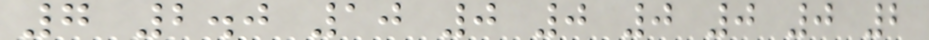7 2.0 10 0 0 0 0 0 2
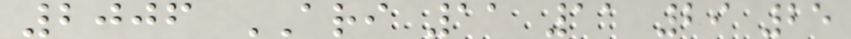2006 ARI 11 11 29 25
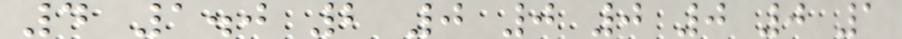4 1.0 2 0 0 0 0 0 1
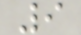9
